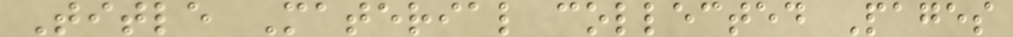Title Material collected Pages
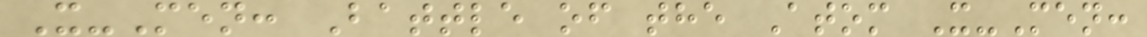X-Men: Battle of the Atom X-Men:
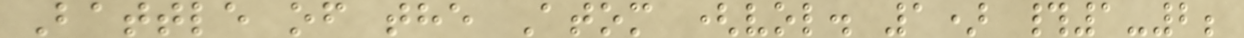Battle of the Atom (vol. 1) #1-2;
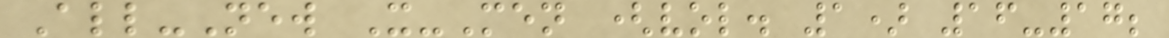All-New X-Men (vol. 1) 16-17;
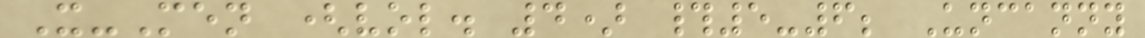X-Men (vol. 4) #5-6; Uncanny
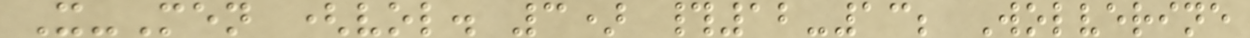X-Men (vol. 3) #12-13; Wolverine
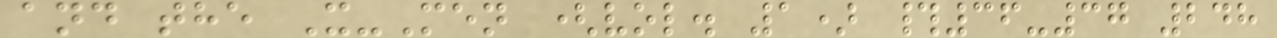and the X-Men (vol. 1) #36-37 248
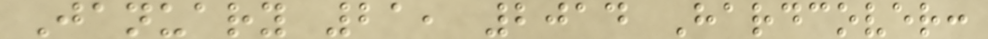January 21, 2014 Hardcover:
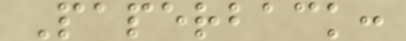Paperback:
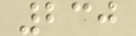230
